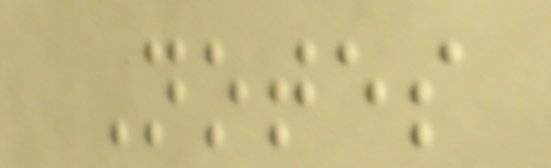Notes
